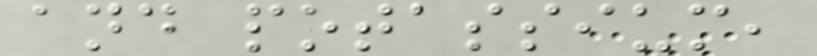and potassium,
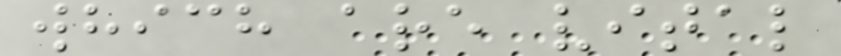which are vital
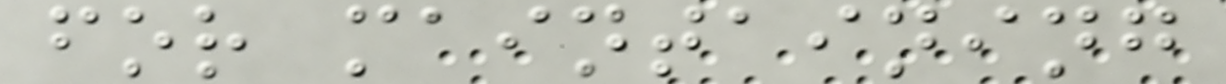for maintaining
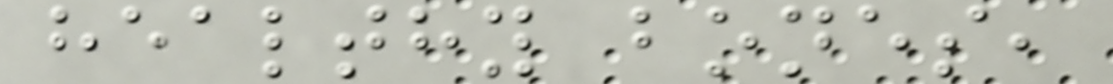healthy bones,
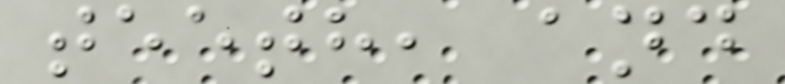teeth, and
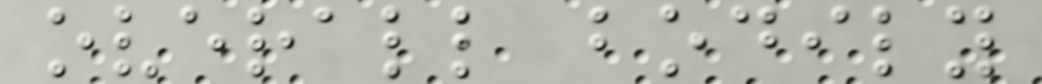overall bodily
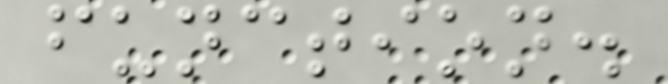function.
